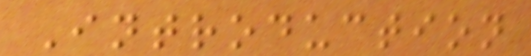Introduction
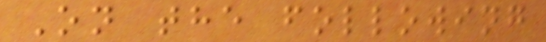On the following
